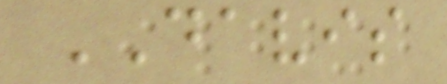DAVIS
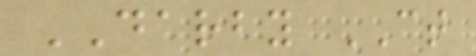DARBY CT
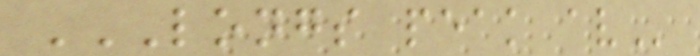LONGS PEAK AV
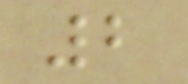2
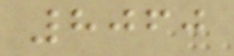8060
